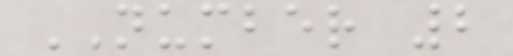NUMBER 2
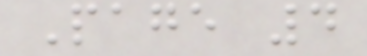Page 4
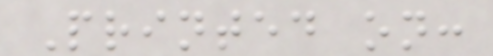Printed on:
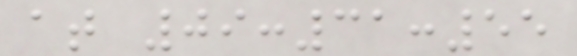at 09:31:55
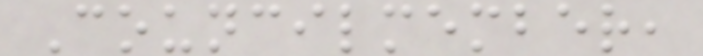Councilmember,
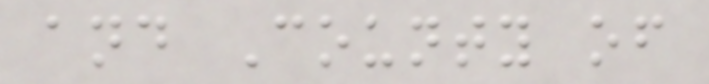and County of
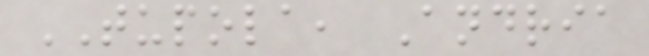TUPOLA, Andria
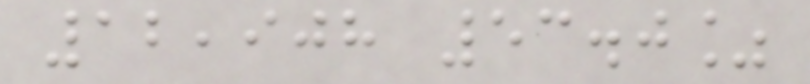12,908 53.0%
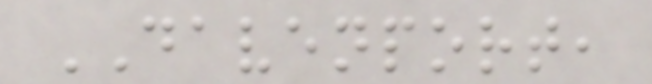DAVENPORT,
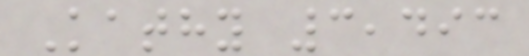Kathy 3,493
